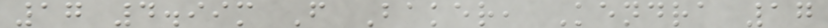17 4.99m F Baker, Kendra 17
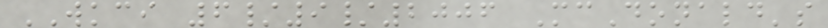WKCI 6/9/2006 McDonald's
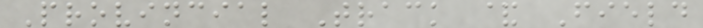Provincial Track & Field
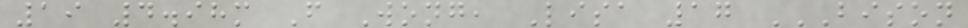19 4.98m F Wong, Lisa 17 BISON
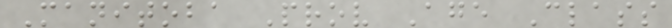Manitoba Prov Age Class
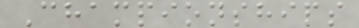Championships
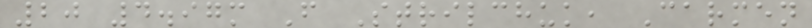20 4.97m F Strilchuk, Carmen
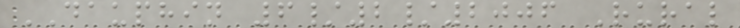DAUPHIN 6/2/2006 Rural
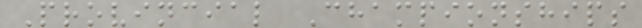Provincial Championships
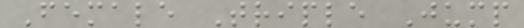Female Triple Jump
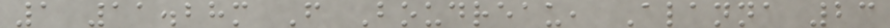1 11.28m F Boudreau, Alanna 23
